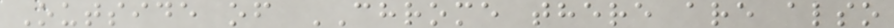Outside of CHROME there are also
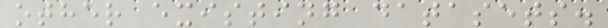other existing datasets.
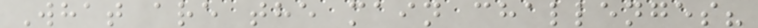What are the main challenges?
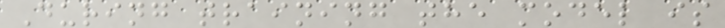During training the model is
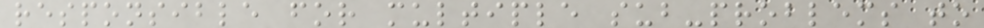responsible for multiple sub-problems to
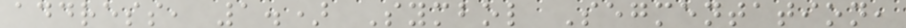address, 1.) Symbol Segmentation,
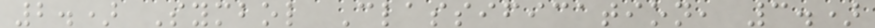2.) Symbol Classification, 3.)
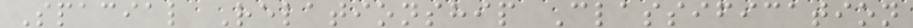Spacial Relationship Classification
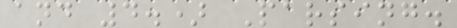and 4.) Parsing.
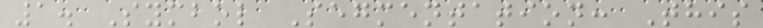1. Symbol Segmentation: This
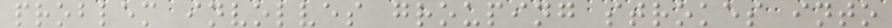problem involves grouping strokes into
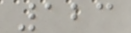123
